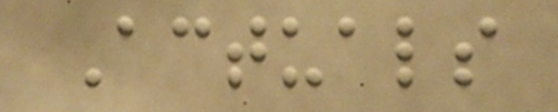Actuals
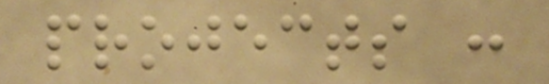projects :
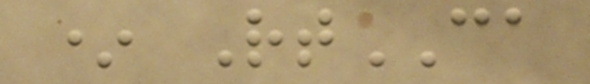* RtCA
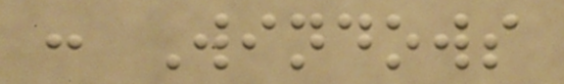: Windows
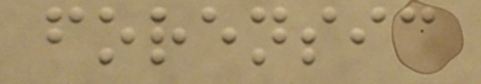forensic
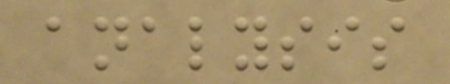analysis
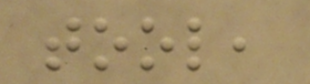tool,
